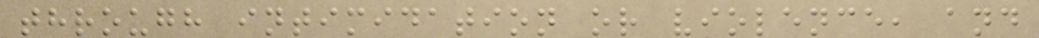through intimidation or violence, and
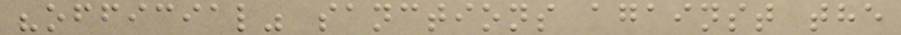"official" sanctions against the
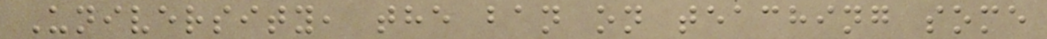University, the ban on teaching some
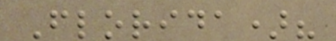Florida)?
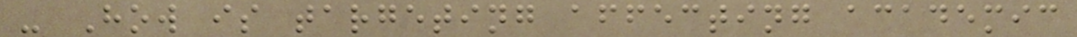- How is targeting affecting academic
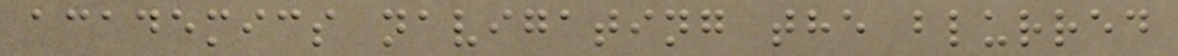academics navigating the blurred
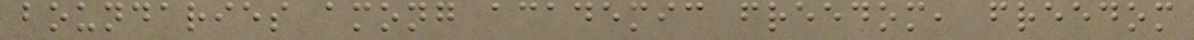boundaries among academic freedom, freedom
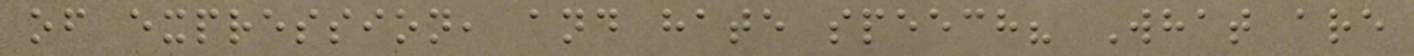of expression, and hate speech? What are
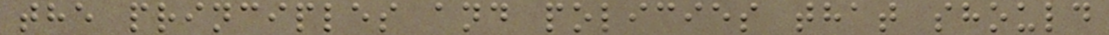the principles and policies that should
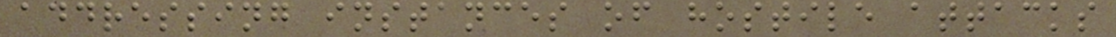addressing instances of hostile attacks
